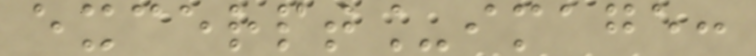excerpt_image:
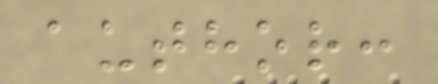author:
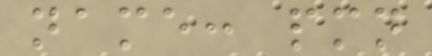name: pmn
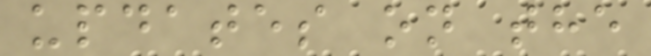updates on the
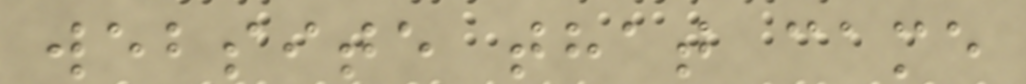website that came
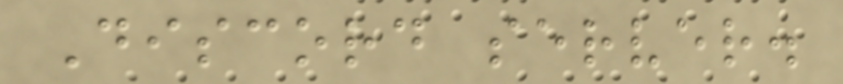Discord server.
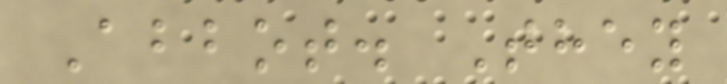Abbot. They
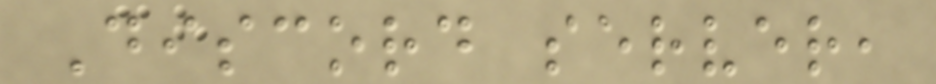Discord server,
